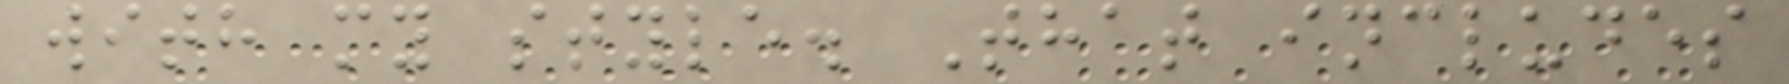with my style. That includes
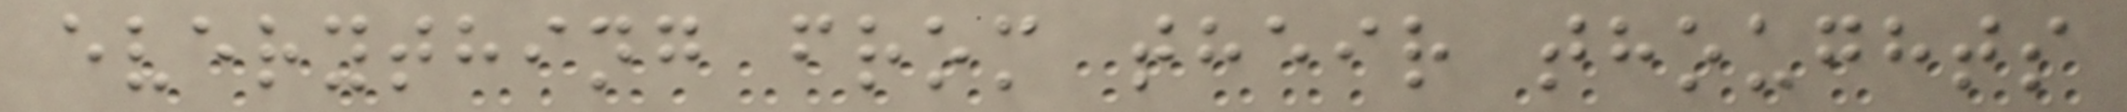everything from their thoughts
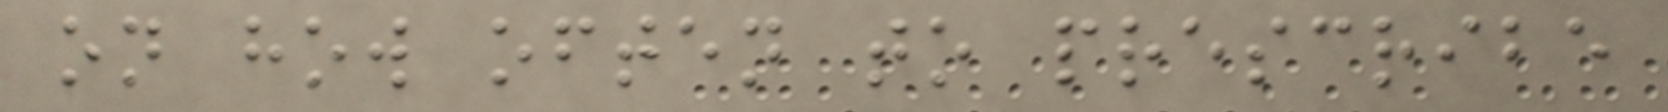on how often to prescribe
